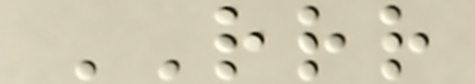RRR
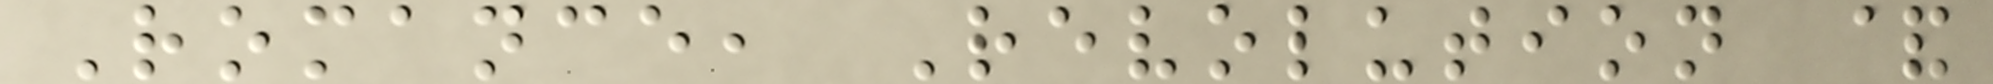Romance, Revolution &
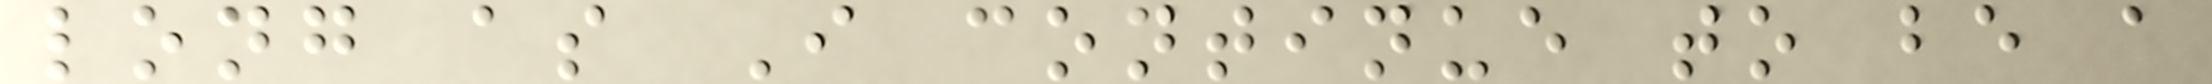long as I continue to be a
